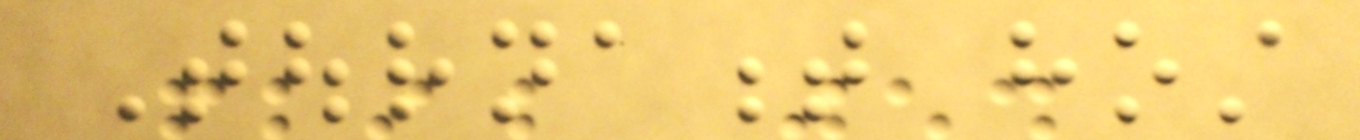Tournament host
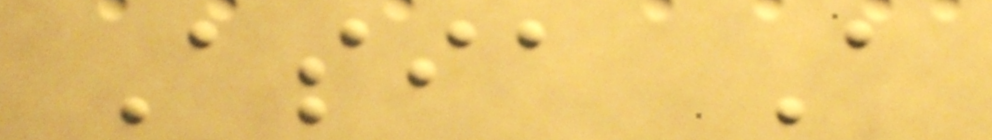Asia A
